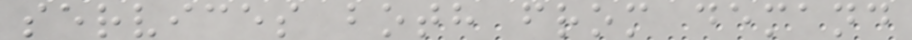services both from demand
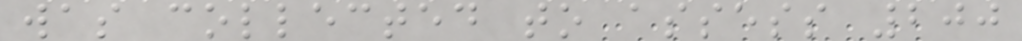was collected to assess 200
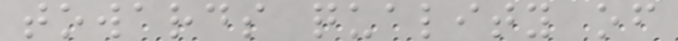towards quality of
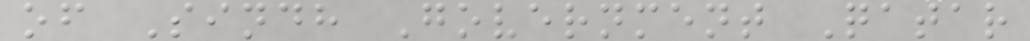of Sindh Government Qatar
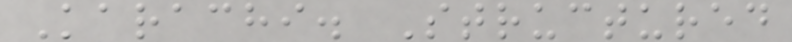Karachi. Structured
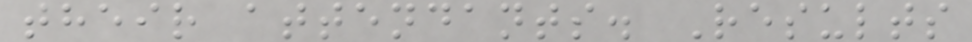their attendants. Results
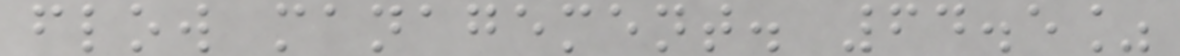flow management. 64.5%
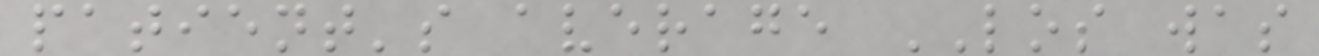patient's average LOS was
